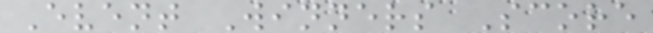Event Winners Score
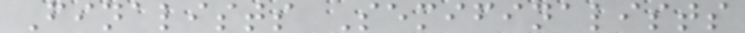Finalists Semifinalists
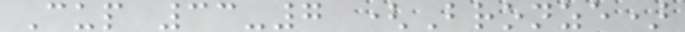Cup 33-7 (Bronze)
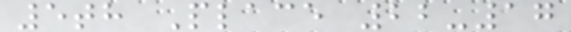5th Place 22-17
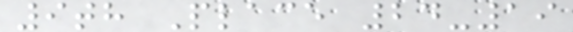9th Place 24-19
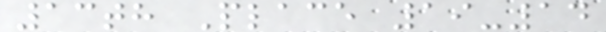13th Place 19-14
